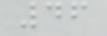46
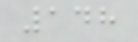148
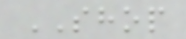SHOP
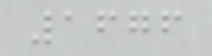1676
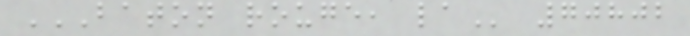BATON ROUGE, LA 70802
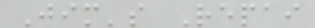Jim's Repai
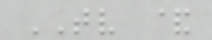TV &
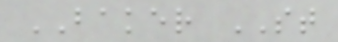BAKER ST
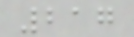217
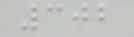302
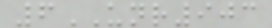6UNR903
